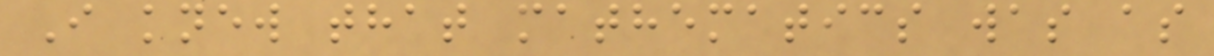I knew that mathematics was as
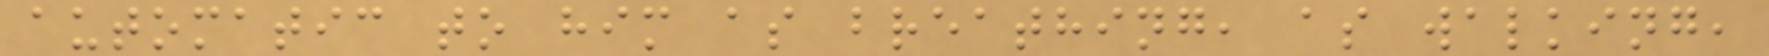automatic to him as breathing, as walking,
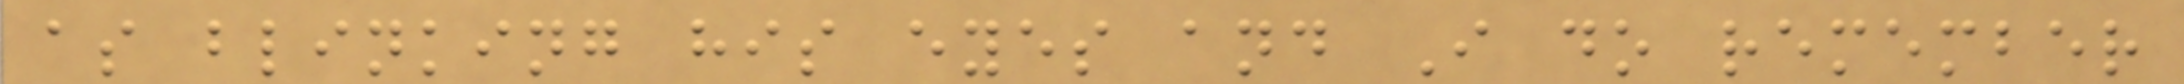as blinking his eyes and I do remember
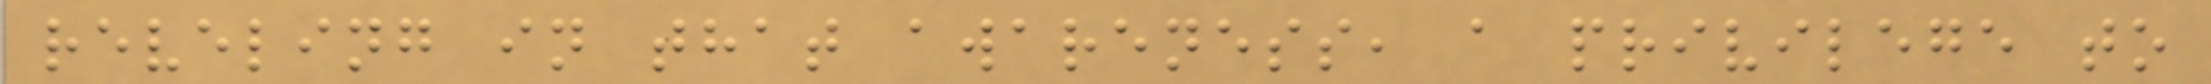reveling in that awareness, a privilege to
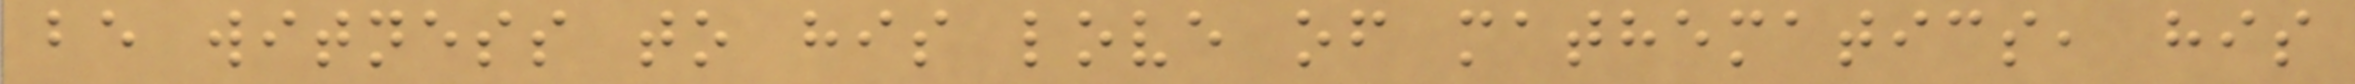be witness to his love of mathematics, his
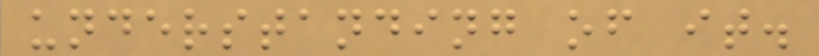understanding of it.
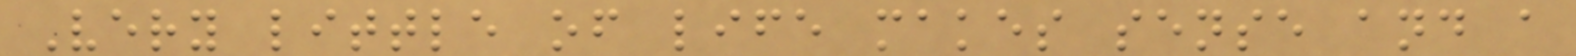Very little of life makes sense and a
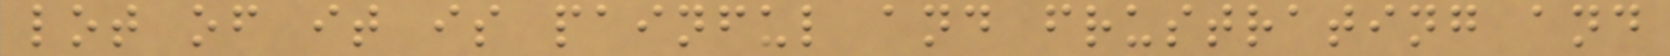lot of it is painful and frustrating and
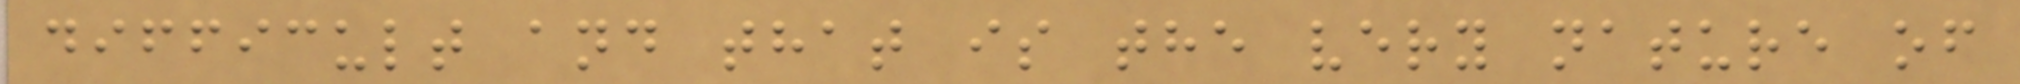difficult and that is the very nature of
